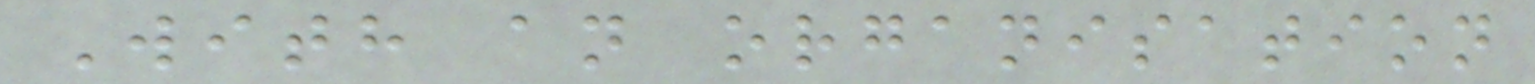With an organisation
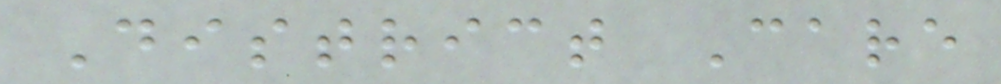District Care
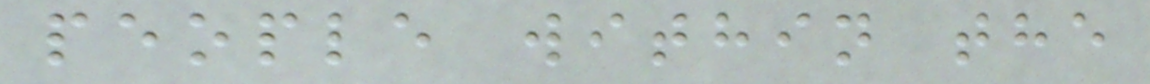people within the
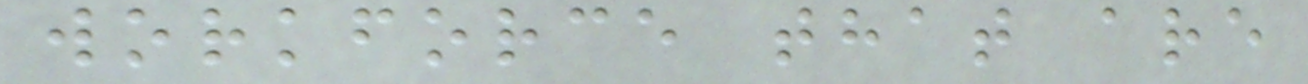workforce that are
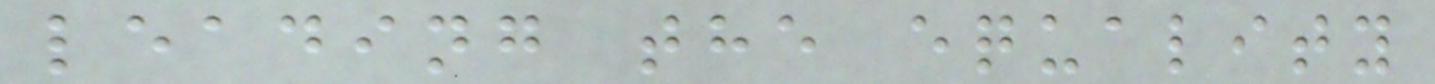leading the equality
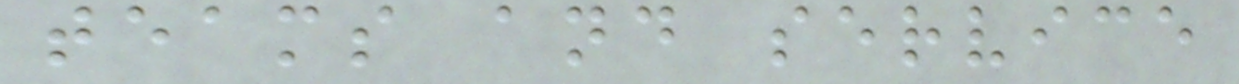teams and service
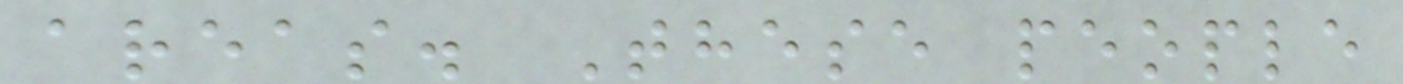areas. These people
